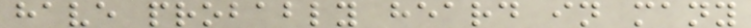have probably heard in many
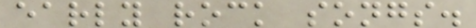early rock songs.
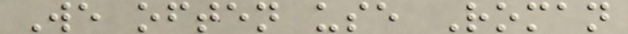We often use Roman
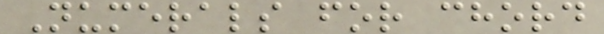Numerals for chord
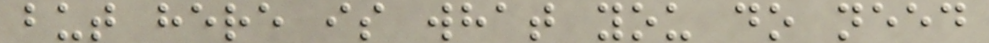but here is what you do need
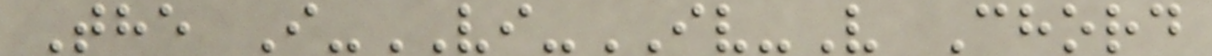The I-VI-IV-V Chord
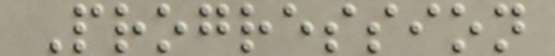Progression
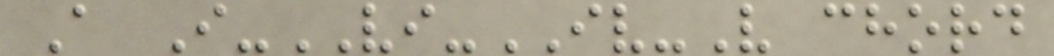A I-VI-IV-V chord
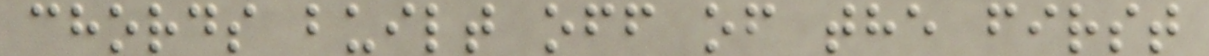chords built off of the first
